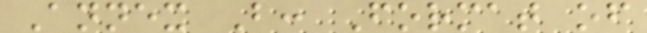Annex B: Format of
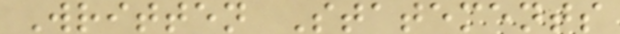Written Statements
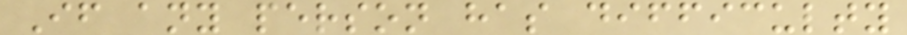If any person has difficulty
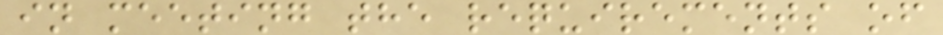in meeting the requirements of
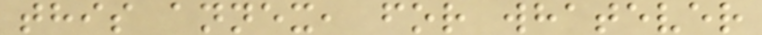this annex, for whatever
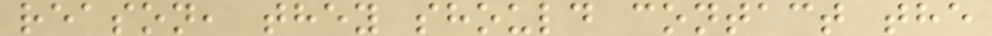reason, they should contact the
